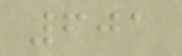601
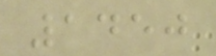1450
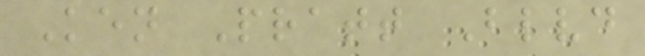Ken Pratt Blvd
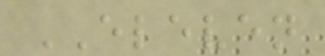ELEVEN
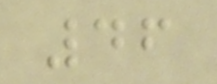46
